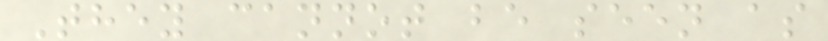They cannot be seen as
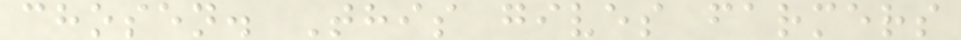chosen. This gives farmers
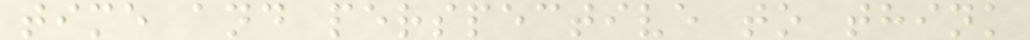time and perspective to think
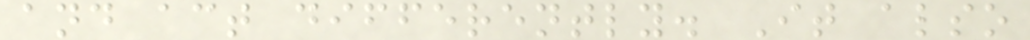and act differently. It also
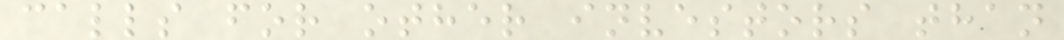calls for other investors than
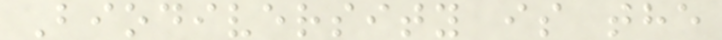Biodiversity is the
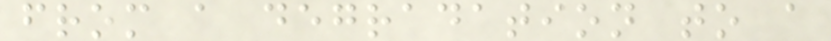from a degradation to a
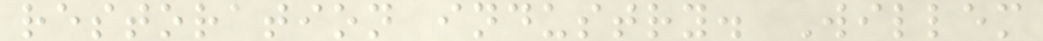restoration industry. Willem
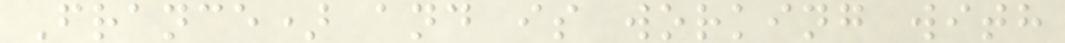France) and is working with
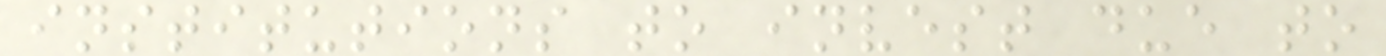institutions to invest due to
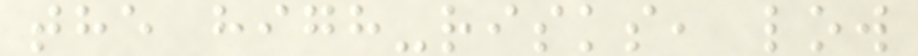the high-risks, low
